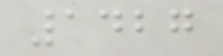1427
